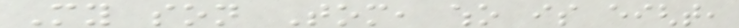My son Tom, who is eight,
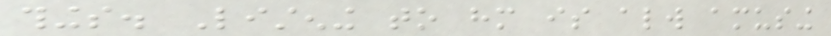things. Listening to him is always amusing
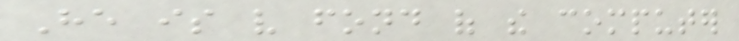He is very fond of the computer
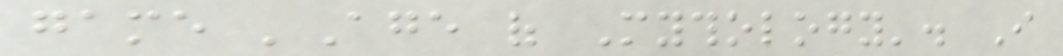game 'Age of Mythology'. I
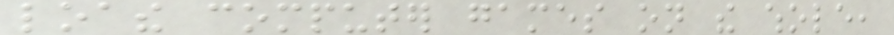loathe computer games on the whole,
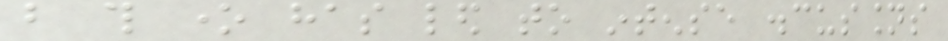but this one has led to intense discussions
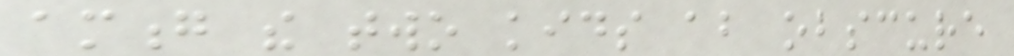among the two kids about obscure
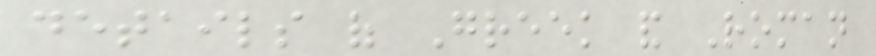details of Greek and Roman
